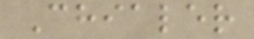Chialer
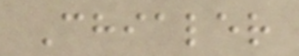Chialer
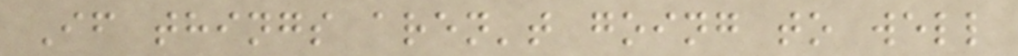If things aren't going to well
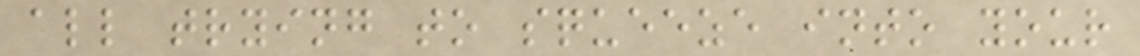all trying to squeeze into your
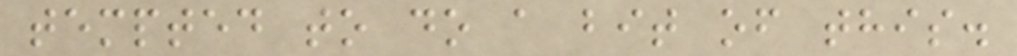tempted to do a bit of this.
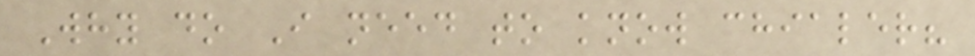Why do I need to know chialer?
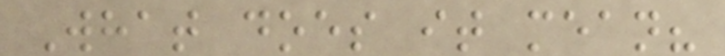What does it mean?
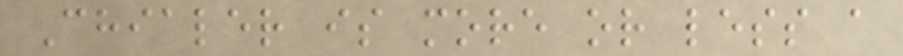Chialer is more or less a
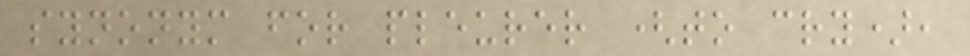synonym for pleurer (to cry),
